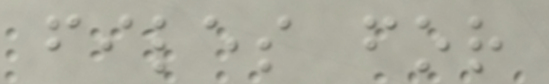files for
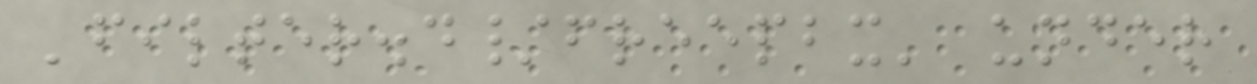'filter.d/freepbx' under
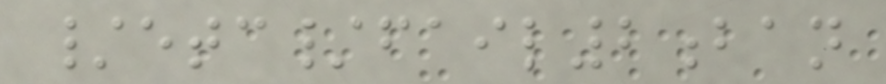/etc/fail2ban
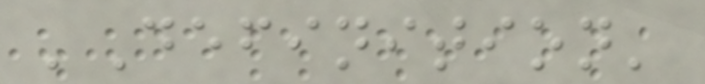'Definition'
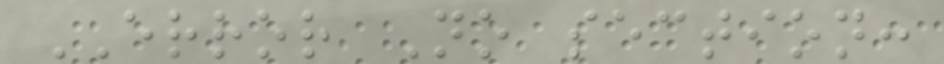ERROR No section:
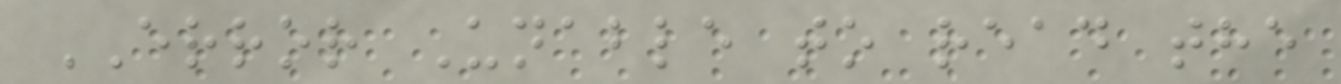ERROR Unable to read the
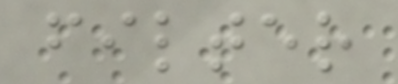filter
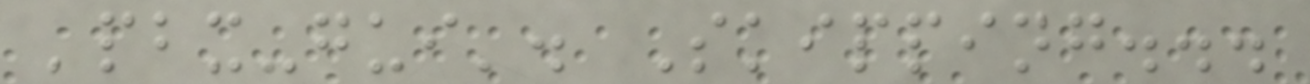'pbx-gui'. Skipping...
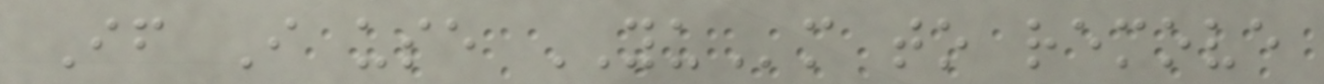If I use YUm to remove
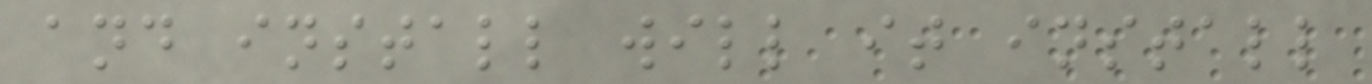and install will it install
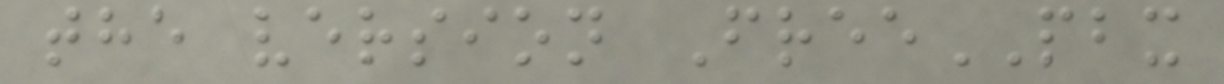the version FreePBX
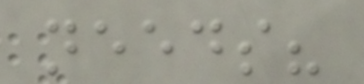needs?
